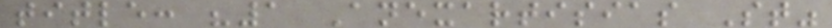title: "1 Anexartisias St"
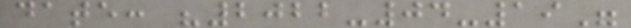date: "2022-04-19"
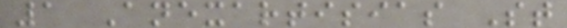1 Anexartisias St
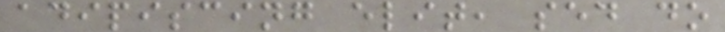adipiscing elit, sed do
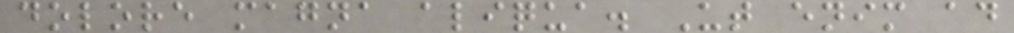dolore magna aliqua. Ut enim ad
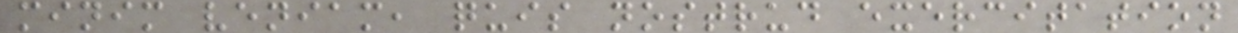minim veniam, quis nostrud exercitation
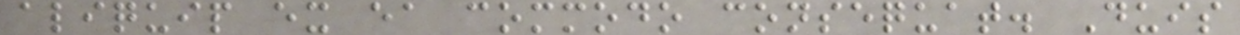aliquip ex ea commodo consequat. Duis
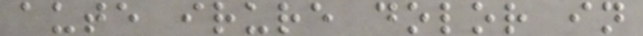aute irure dolor in
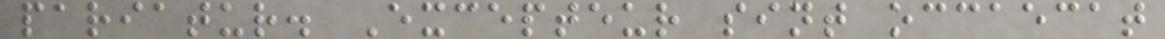pariatur. Excepteur sint occaecat
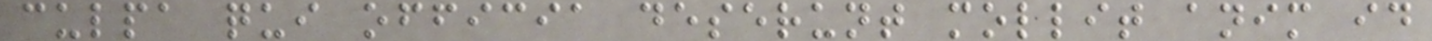culpa qui officia deserunt mollit anim id
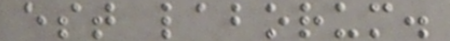est laborum.
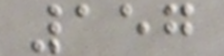157
